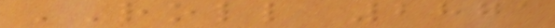ROLL 2871
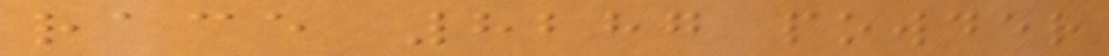race 8287 powder
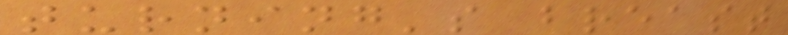turning's breast
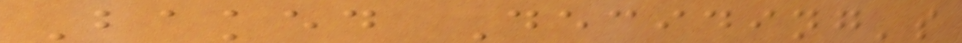Baked Deciding's
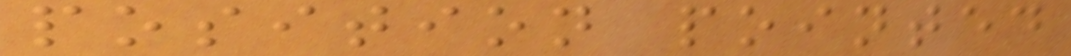position pointed
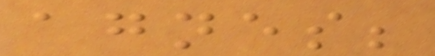agnes;
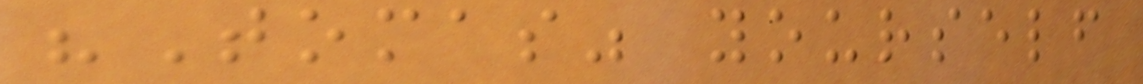"Tomas" yourself
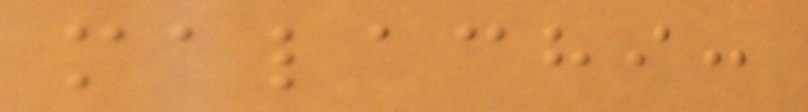malachi:
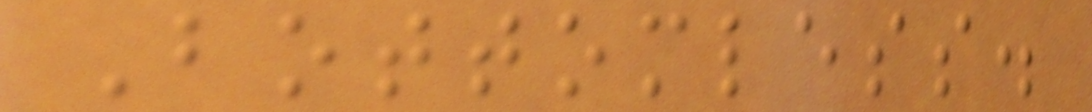Bottomless.
